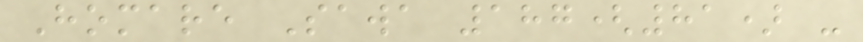Homare Sawa 187(81) -
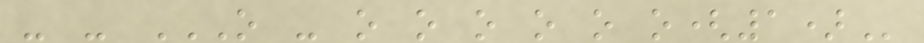- - O - O O O O O O(1)
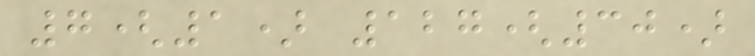7(1) 127(30)
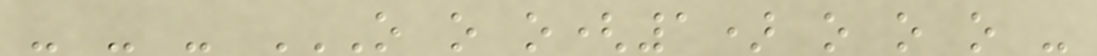- - - O O O(1) O O O -
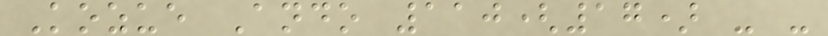Kozue Ando 110(17) - -
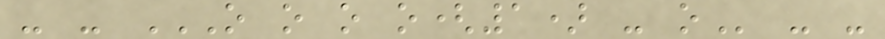- - O O O O(1) - O - -
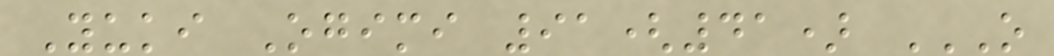Yuki Ogimi 91(41) O
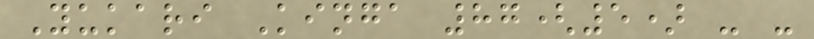Yukari Kinga 87(5) - -
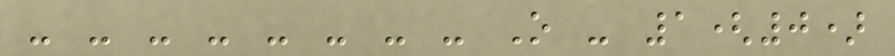- - - - - - - - O - 1(0)
